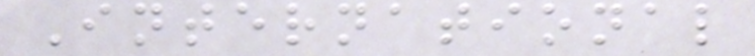International
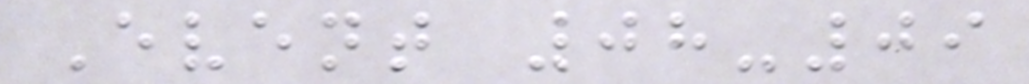Event 08-09
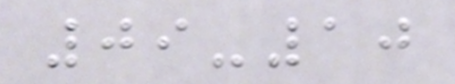09-10
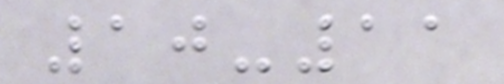10-11
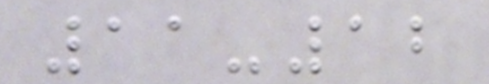11-12
